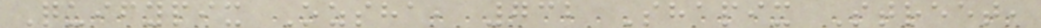Quifypix Ozsha, 732 Shapix Street,
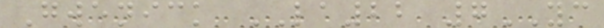Gwenick LA22 7YC
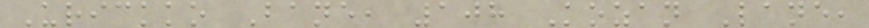Urickko Bane, 108 Kozan Lane,
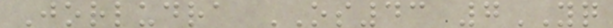Jorludra OS43 7YQ
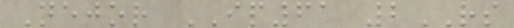Nejor IP61 2RS
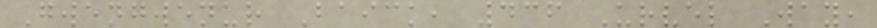Gwengwenur Baick, 436 Urvel Way,
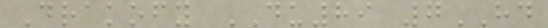Drakofy DU89 7HD
